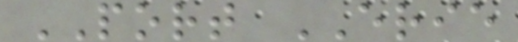PORT ERIE
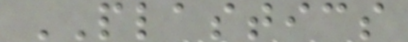PLASTICS
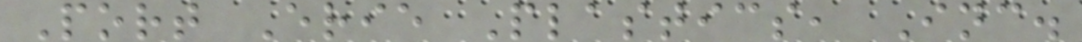Port Erie Plastics, Inc.
